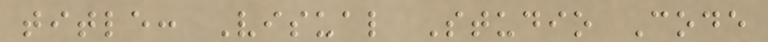title: Visual Studio Code
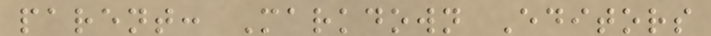parent: Markdown Editors
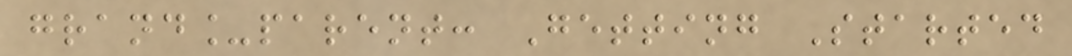grand_parent: Getting Started
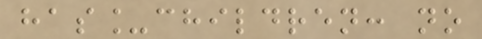has_children: no
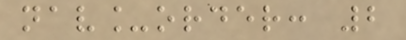nav_order: 2
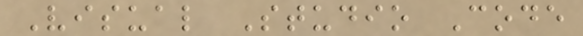Visual Studio Code
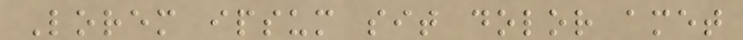Lorem ipsum sit dolor amet
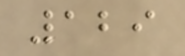129
